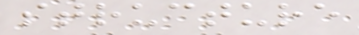structure
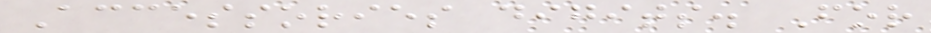Accessories digits. For
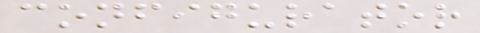configurator
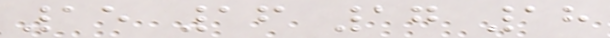15 16 17 18
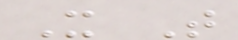X T
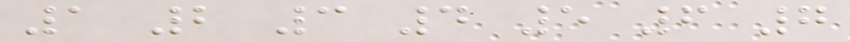1 2 3 4 5 6 7
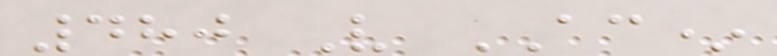480 V AC*
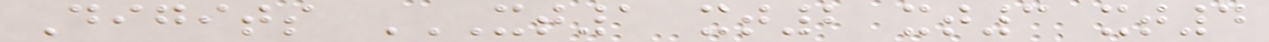Digits XT1 XT2 XT3 XT4
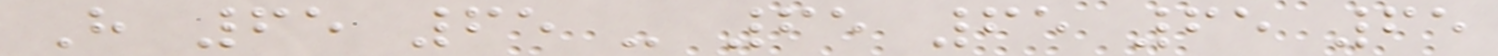H 65 65 - 65 65 65 65
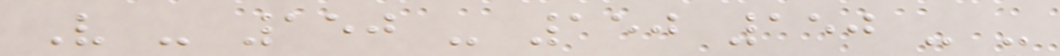V - 150 - 150 150 - -
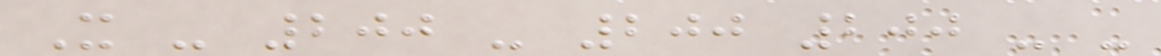X - 200 - 200 200 - -
